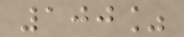100%
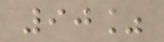90%
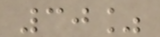30%
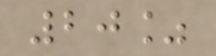20%
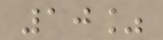10%
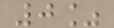0%
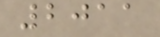2011
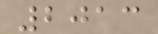2013
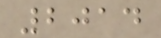2014
